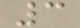3
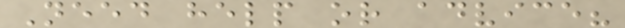Need help or advice?
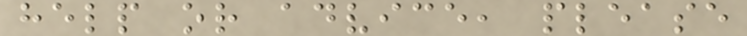help or advice, please
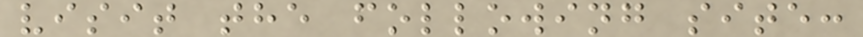visit the following site:
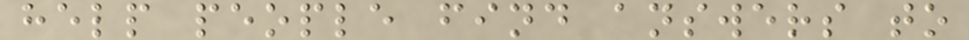help people find answers to
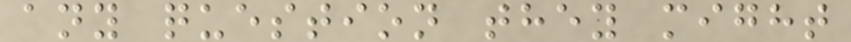any question they might
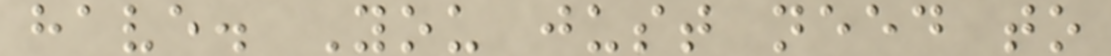have. You just need to
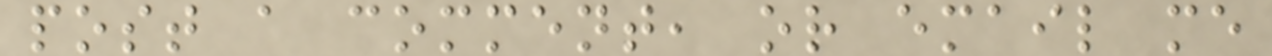post a comment, or email me
